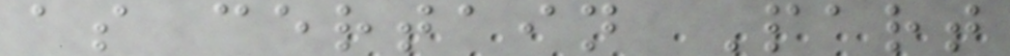as certain Part
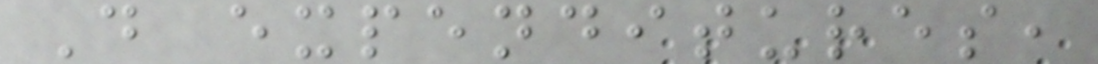D expenditures,
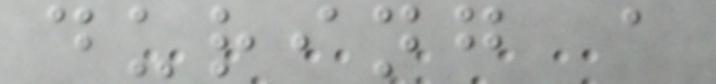during a
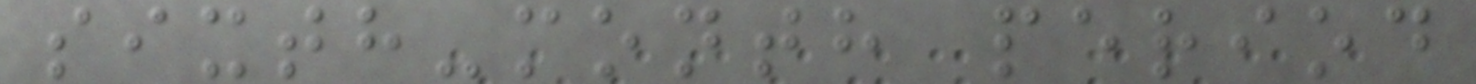sixth-month period
